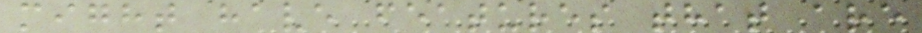might have features that are
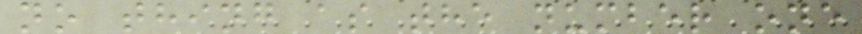no thing as the number one
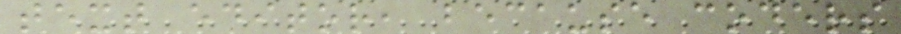text editor, because coders
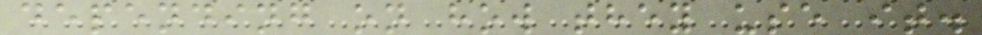depending on how they use it.
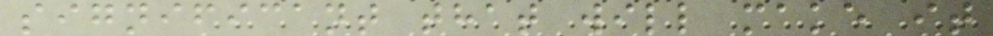significant that will make it
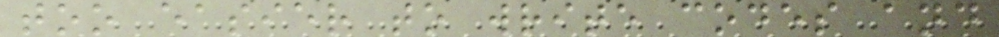too easier to write codes and
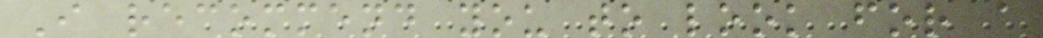I recommend you to look for a
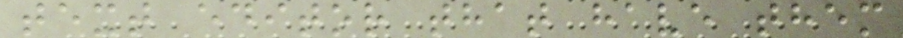text editor that have them
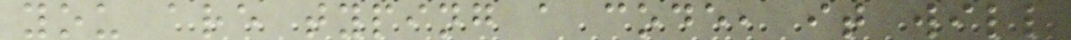you are typing a code, it will
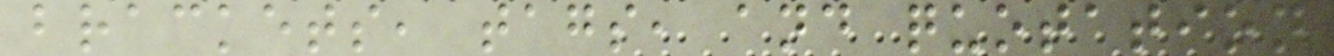brackets, tags, and quotation
